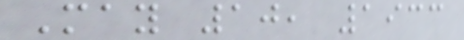May 10, 1933
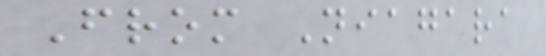From Niagara
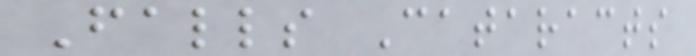Falls Cataracts
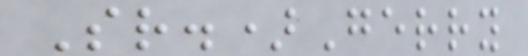Sr.)Gerry
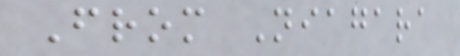From Niagara
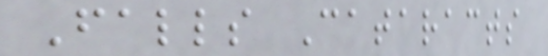Falls Cataracts
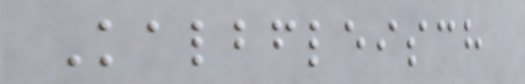Kalbfleisch
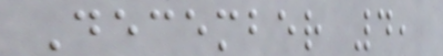December 4,
